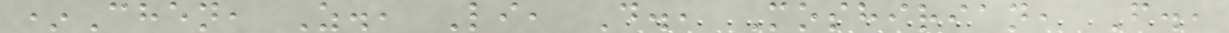*Chen, Z., Li, D., Moshirian, F.,
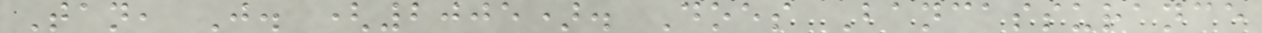Tan, J. (2005). Does Bancassurance
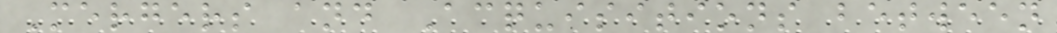Mergers and Acquisitions between
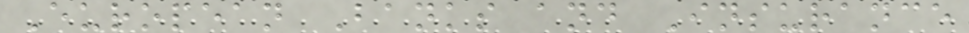European Banks and Insurance
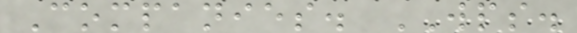Companies. WPS.
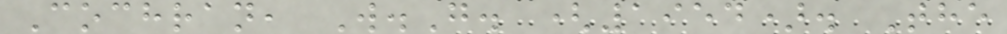Cochran, W.G. (1954). The
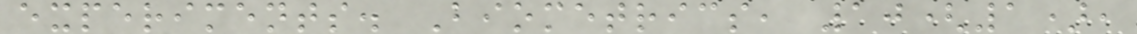experiments. Biometrics, 10(1),
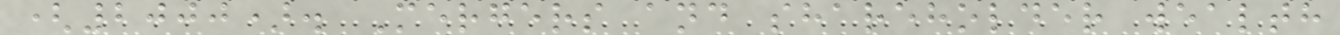(2000). Mergers and shareholder wealth
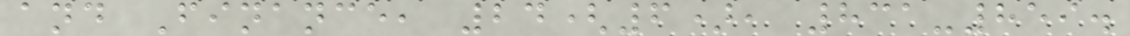and Finance, 24(6), 831-859.
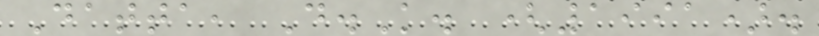Datta, D.K. (1991).
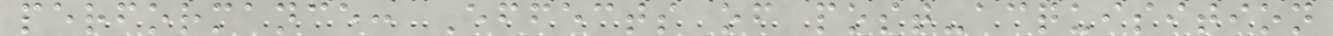performance: Effects of post-acquisition
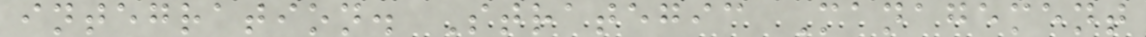integration. Strategic Management
